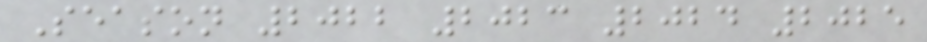Season 2022 2023 2024 2025
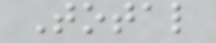Total
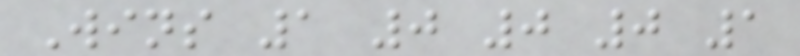Wins 1 0 0 0 1
